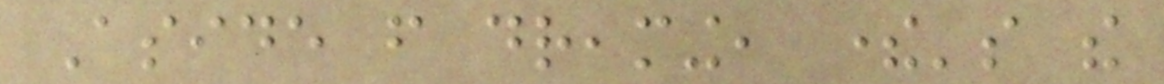Aside from dreaming, there's the
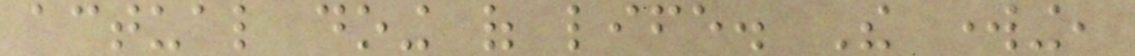actual doing of life. The working,
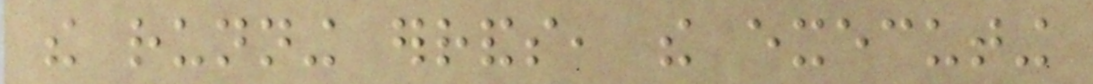the running errands, the executing
